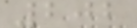202
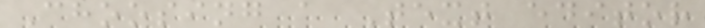Choosing a Text editor
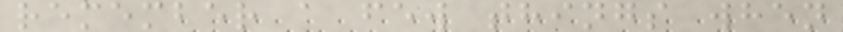remember a few things when
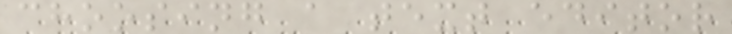choosing a text editor
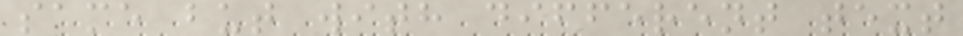same but with different text
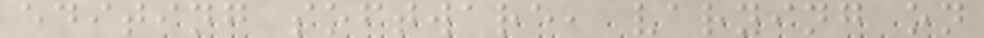editing software, varying on
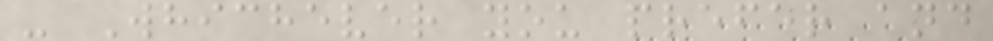- Whichever you prefer and
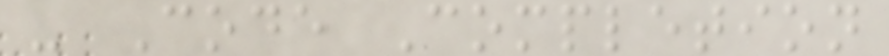- Code Completion
